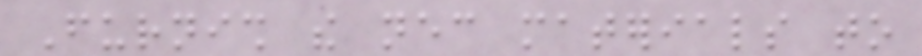Furnish the necessary materials to
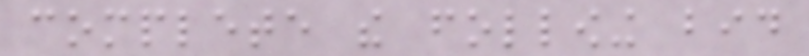complete the following bid
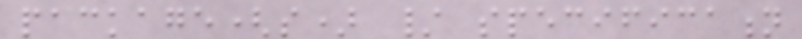package(s) / specification
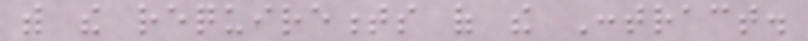with the requirements of the Contract.
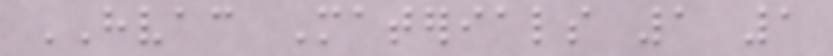HVAC Materials 1 1
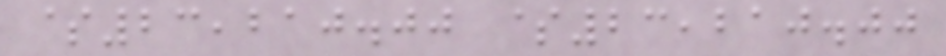$23,210.00 $23,210.00
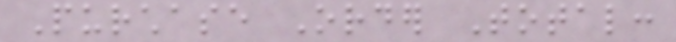Purchase Order Total:
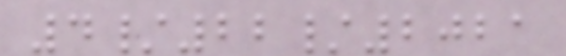4/22/2021
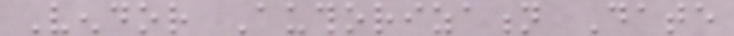Vendor Authorization Date
